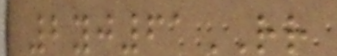2yj61RR
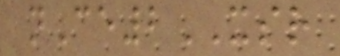nCe2XSR
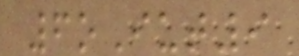6oIut9
